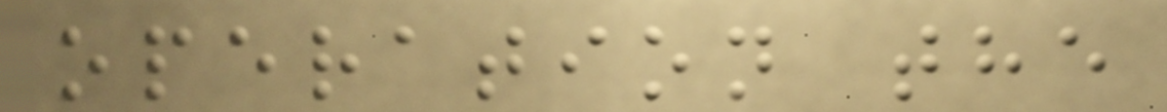operation the
